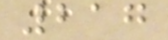217
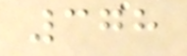378
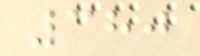380
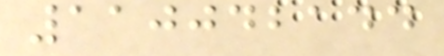110042144
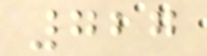727
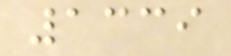1339
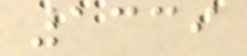1339
